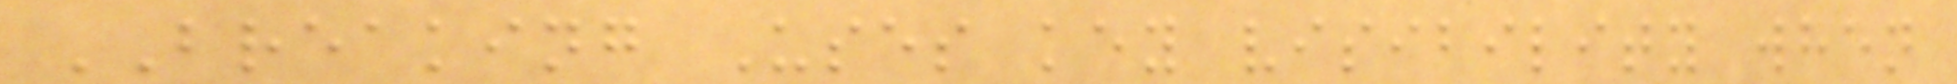BREAKING Uses key visibility when
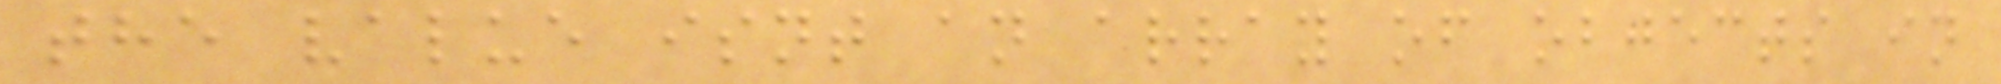the value isnt an array of objects in
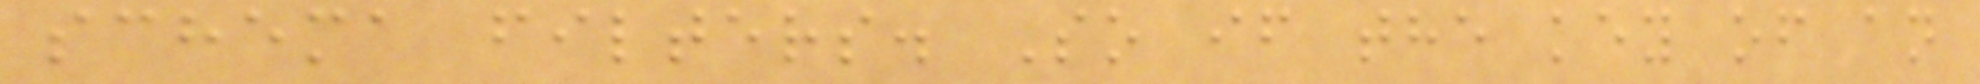schema filters. So if the key of an
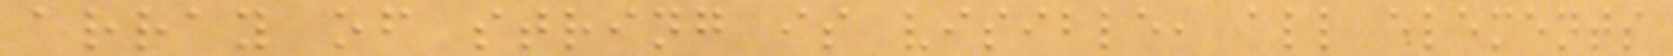array of string is visible, all elements
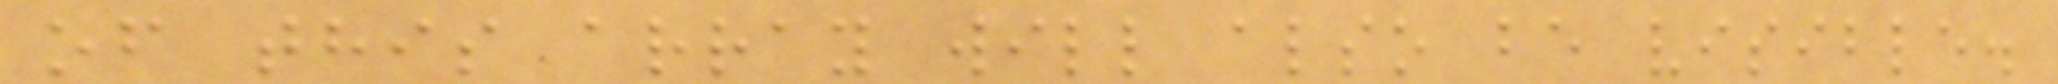of this array will also be visible.
